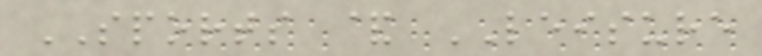SPORTS & LEISURE
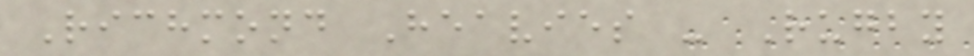Richmond Heavies - Rugby
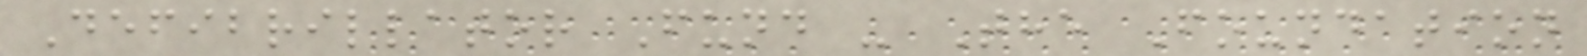Defibrillator Fund - The Foundation
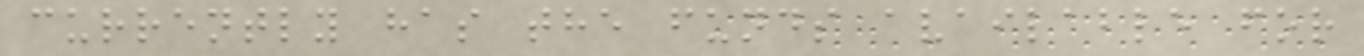currently has the funds available for
